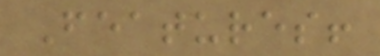Features!
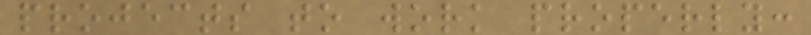projects to work properly:
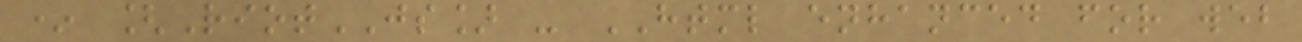* [RiotJS] - HTML enhanced for web
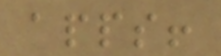apps!
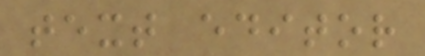text editor
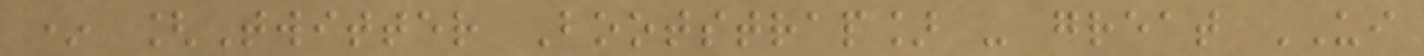* [Twitter Bootstrap] - great UI
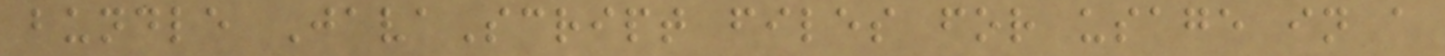bundle JavaScript files for usage in a
